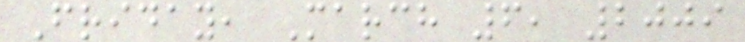Friday, March 6, 2009
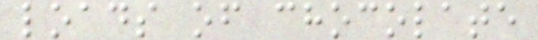loads of chocolate
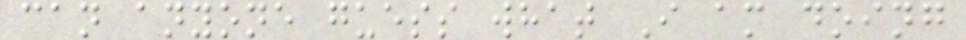can anyone guess what I am doing
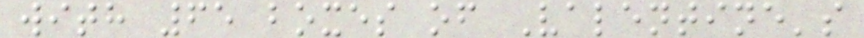with 65 boxes of Valentine's
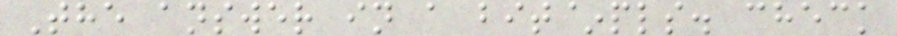The answer in a bit~pls. check
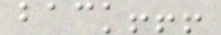back!!!
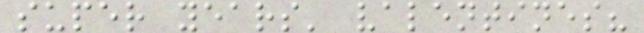super years' valentines?
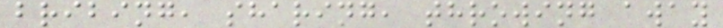bribing, sharing, throwing away
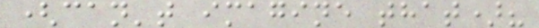(can't imagine that)?
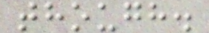though.
